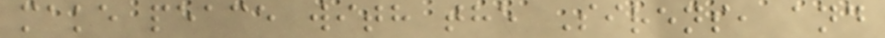make peace with the Sirens, and
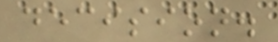decision.
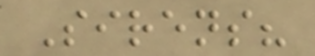Sirens?
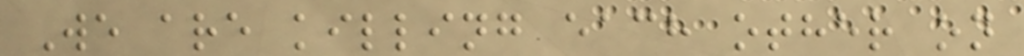We are killing each other on
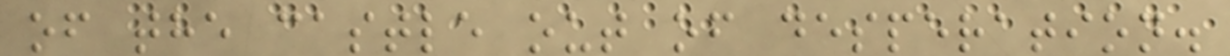of the castle out of desperation.
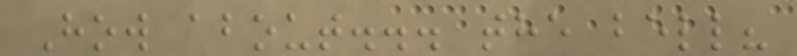How about... the bell?
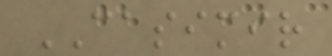CASIMIR
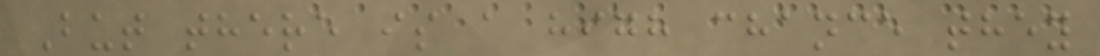But there is a high chance they
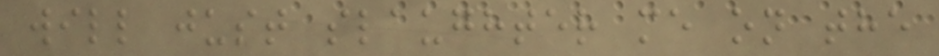will just slaughter me on the
